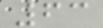63
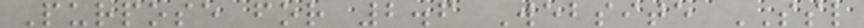Purpose for 2.6 Website SSL
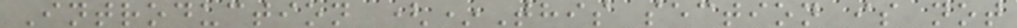Introduction (*This section is not
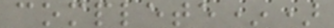complete*)
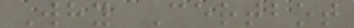Why Certbot
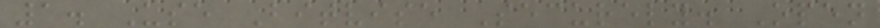1. Use Bitvise Securely. Open
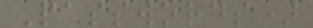Passwords)
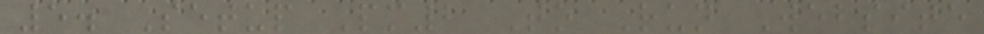5. Setup Pm2 To Run Website
